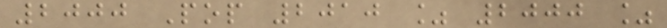2000 Pop 2010 % 2000 %
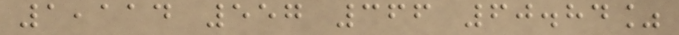1,114 557 366 60.84%
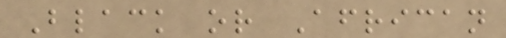Black or African
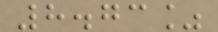8.73%
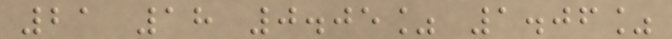21 18 0.05% 1.06%
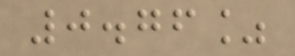0.76%
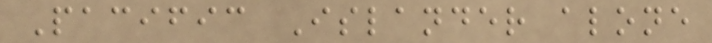Pacific Islander alone
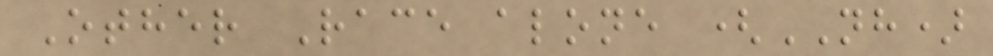Other Race alone (NH)
